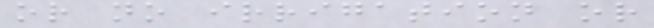or no irrigation or
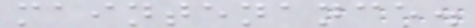maintenance.
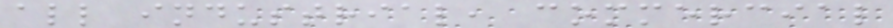all industrial, commercial
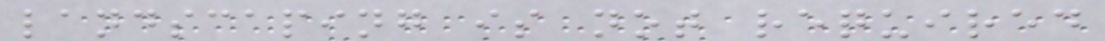landscaping is not required
